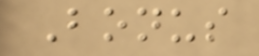Bonus
